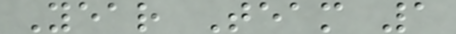Year Team 1
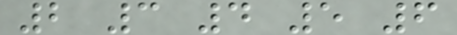2 3 4 5 6
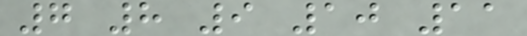7 8 9 10 11
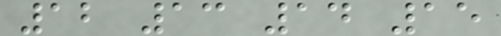12 13 14 15
